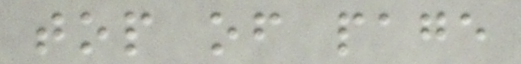top of page
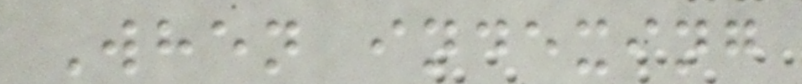When indexing
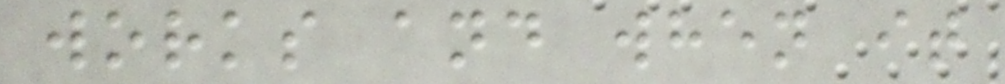works and when it
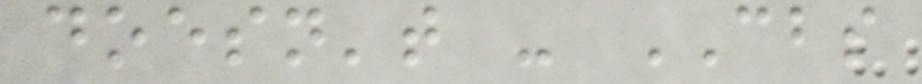doesn't - CBS
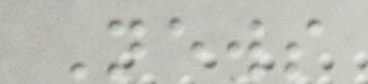News
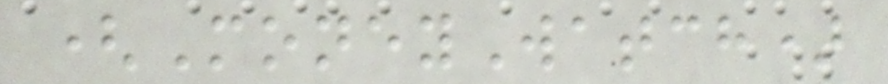(MoneyWatch)
